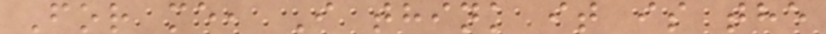For me, I think it is the
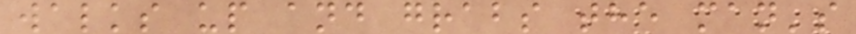walks up and grabs the man's
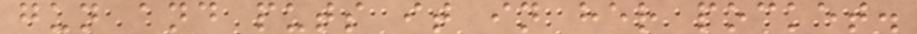gun and puts it in her pocket.
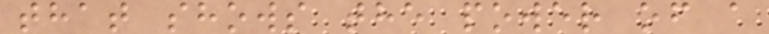that shows the power of a
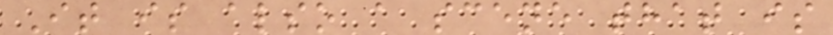It is also a scene that is
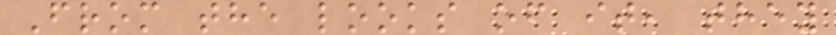From the looks of it, they
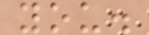you.
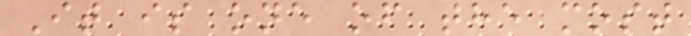It is one of the most
